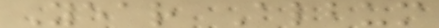Year Album
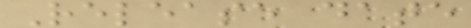Release date
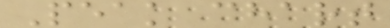Peak chart
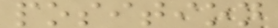position
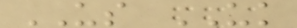US UK
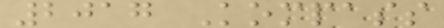2017 Kompass
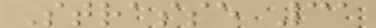Strasse 31
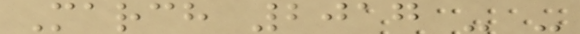March 2017 - -
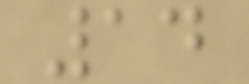14
